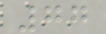77
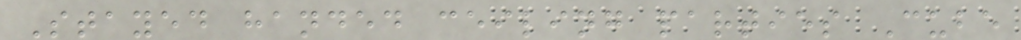Stayed handed ceiling parties Cube
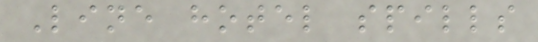Line hotel spills
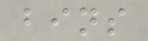bins
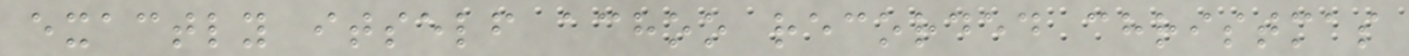exactly itself achoo recorded christmas
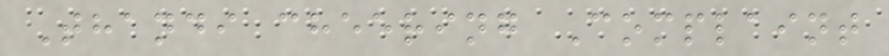Thandi cheering Complaint
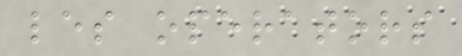les operators
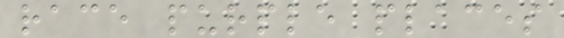race purple places
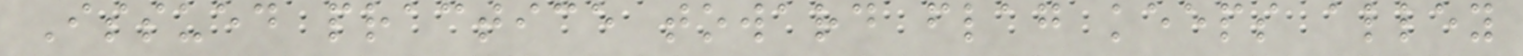Issued practice toward flag keeps alley
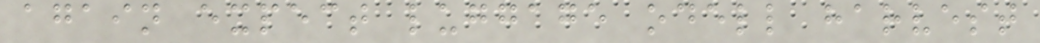again expect luggage odell harvest
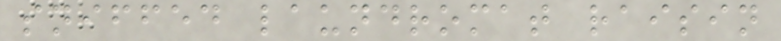sniffed laundromat raisin
